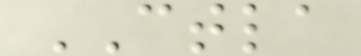CTLA
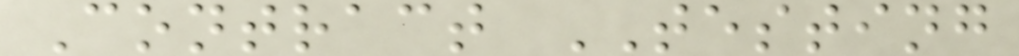Contract TESTING
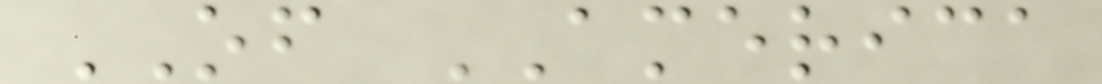OF AMERICA
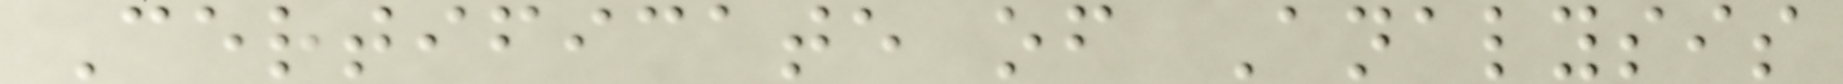Certificate of Analysis
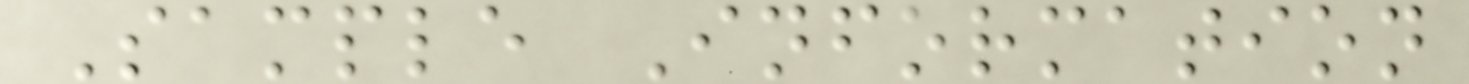Sample Information
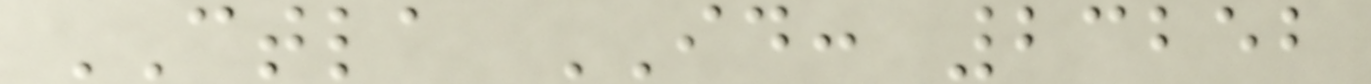CTLA ID: 23252
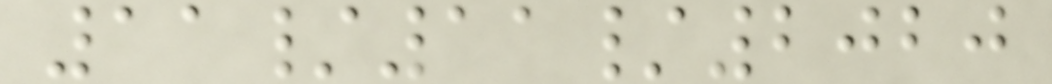11/11/2020
